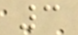3
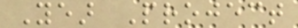Year Project
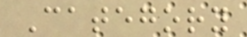Category
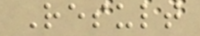Result
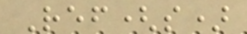Ref(s)
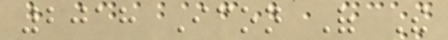2018 Icon Of The
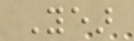Year
